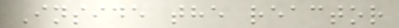Inside the reactor
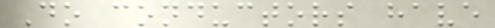Do conductors have
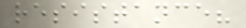resistance?
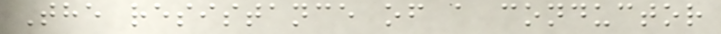The resistance of a conductor
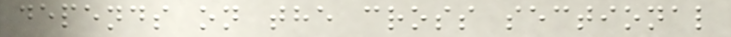depends on the cross sectional
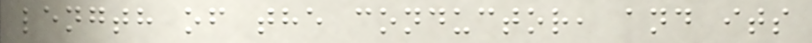length of the conductor, and its
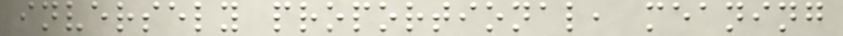inversely proportional, meaning
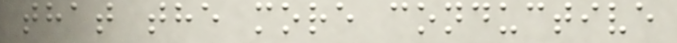that the more conductive
